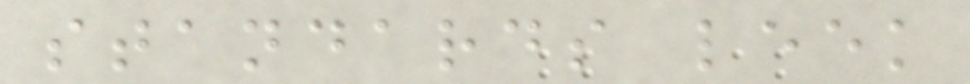standards leek
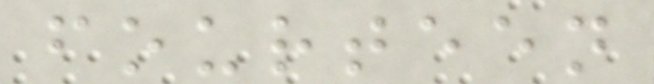fourteen
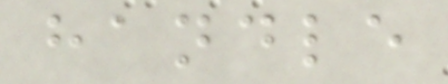handle
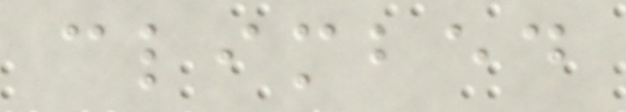climbed
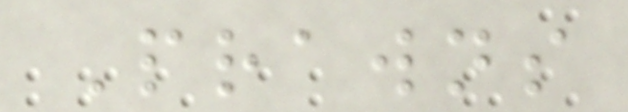Prawns
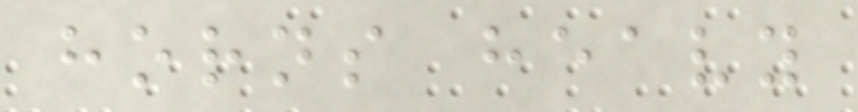horns heavy
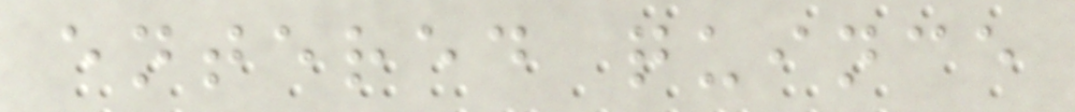entered quince
